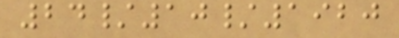24/10/1920
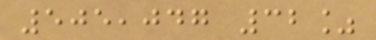505,047 32%
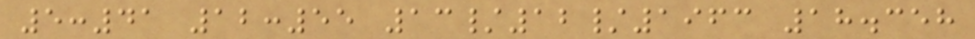5:41 12:55 13/12/1963 18.358
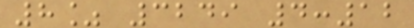8% 3249 4:12
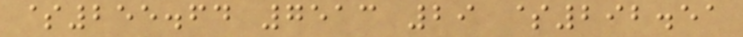$255.64 7513 29 $292.51
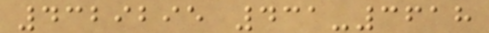4329295 431-3618
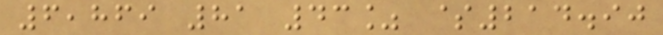6,869 81 43% $214.90
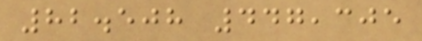82.508 447,305
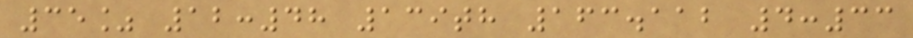35% 12:48 139th 163.112 4:33
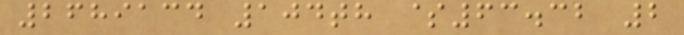2689134 104th $63.32 2
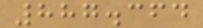887.364
